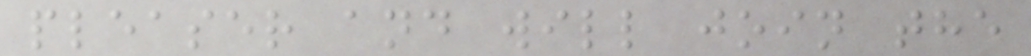pleaser and will join the
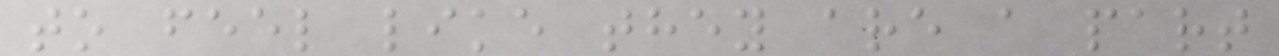to feel like they are a part
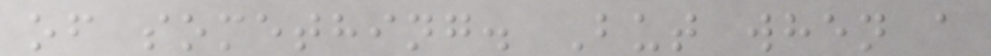of something. But when a
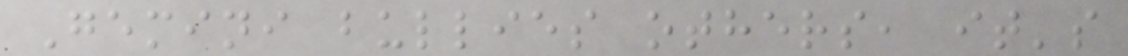Gemini bullies others, it's
